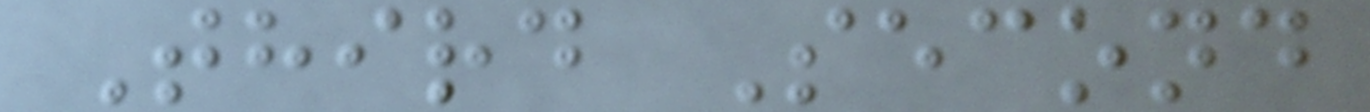Third Second
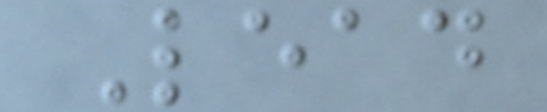Lead
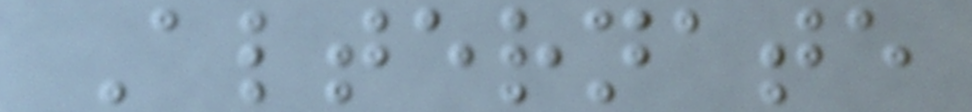Alternate
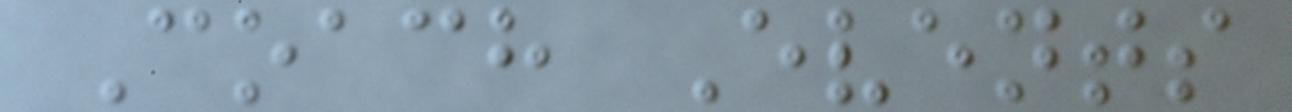Coach Events
